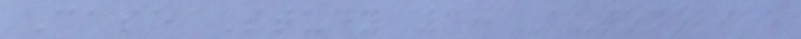Case Study 3: Automobile
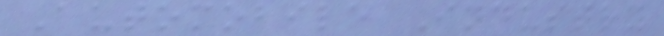Automobile Industry
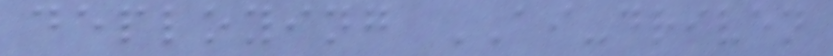deploying AI-driven
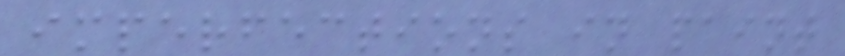imperfections in paint
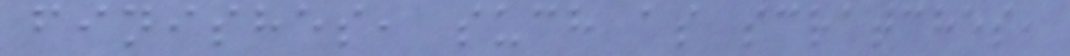finishes, such as scratches,
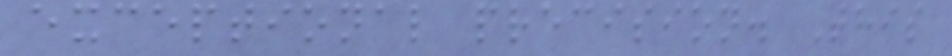exceptional precision. This
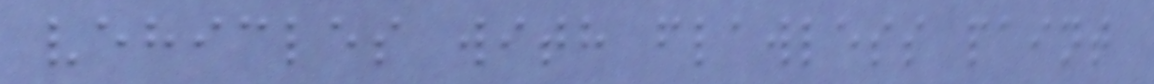vehicles with flawless paint
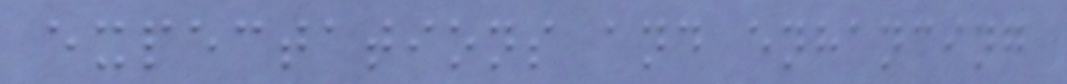expectations and enhancing
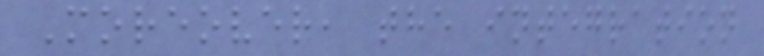Moreover, the integration
